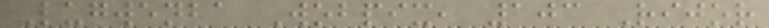Lugwenba Wobpix, 103 Rijor
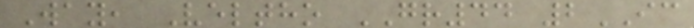Way, Veltho GR44 2IC
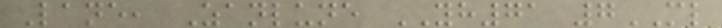Lane, Zanlune YH71 7ML
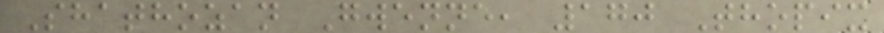Shathozan Gwenne, 170 Thopix
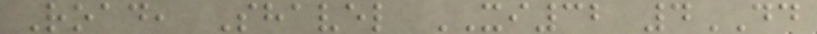Road, Shavel XI32 4DD
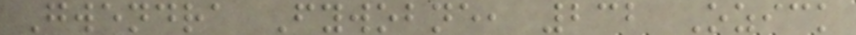Gwendra Fywobne, 232 Ozick
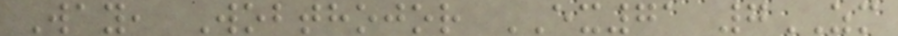Way, Wobthojor EX71 7ZM
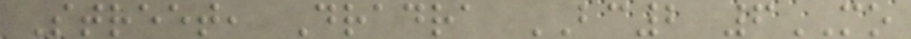Street, Dradra BC2 6MO
